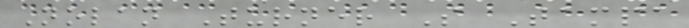Nolan Turner S Tampa
